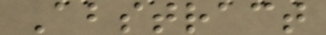Abstract
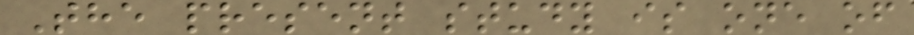The present study is one of
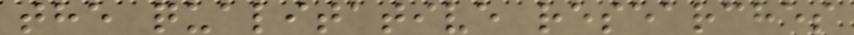the qualitative researches
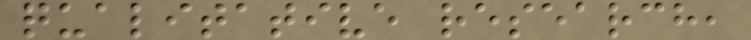qualitative research,
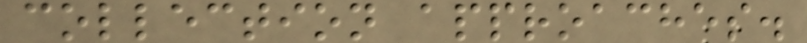collection approaches.
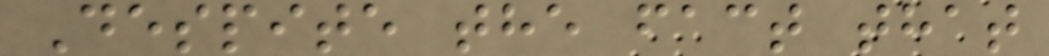Despite the fact that
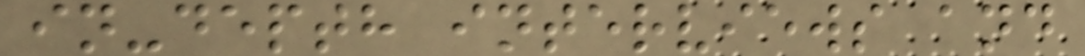in-depth interviews and
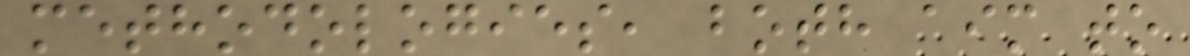methodologies, both aim to
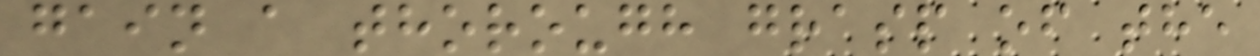gain a thorough grasp of the
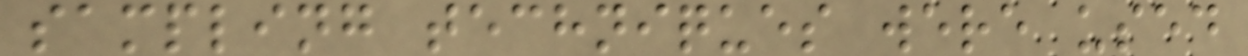sampling techniques were used
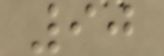90
